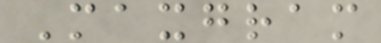Maxgram
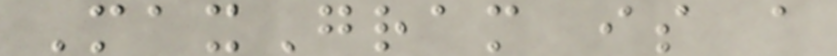MaxGram is a
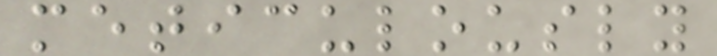meticulously
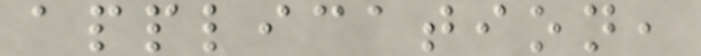application,
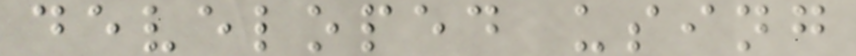developed using
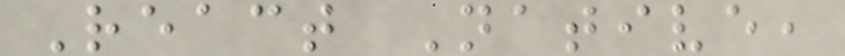React Native,
